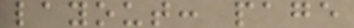layout: page
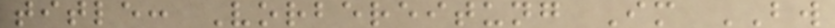title: Vorbereitung Im BW
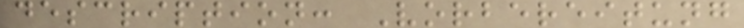description: Vorbereitung
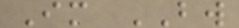Im BW
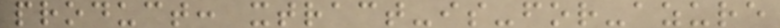product: xtract-is-for-azure
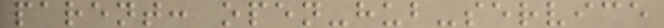parent: open-hub-service
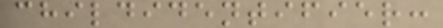childidentifier:
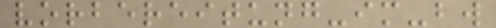vorbereitung-im-bw
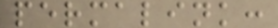permalink:
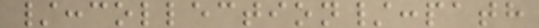/:collection/:path
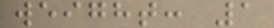weight: 1
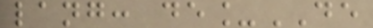lang: de_DE
